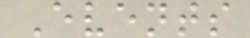Events
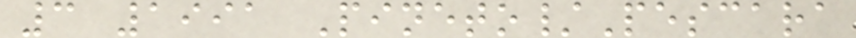3 1991 Pineto/Pescara
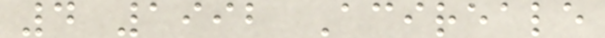4 1992 Acireale
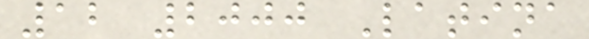12 2000 Latina
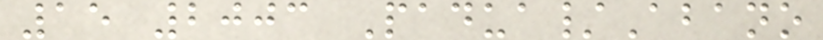15 2003 Padua/Abano
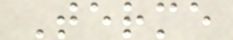Terme
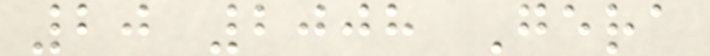20 2008 Gera
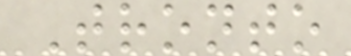Tronto
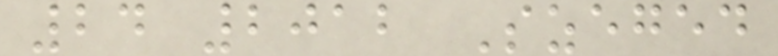24 2012 Szeged
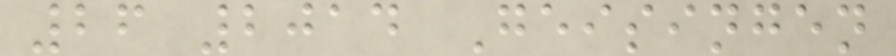26 2014 Geisingen
